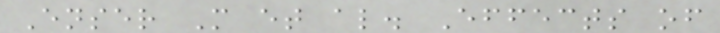Enser M et al. Effects of
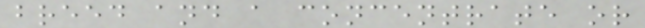breed and a concentrate or
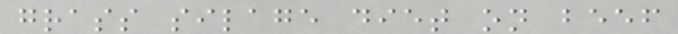grass silage diet on beef
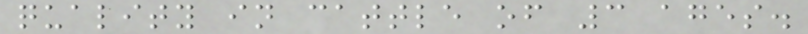quality in cattle of 3 ages.
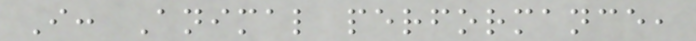I: Animal performance,
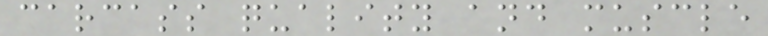carcass quality and muscle
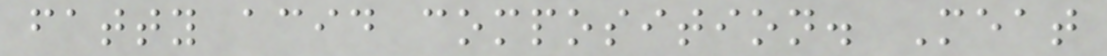fatty acid composition. Meat
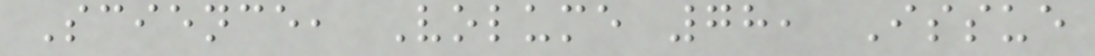Science, Volume 78, Issue
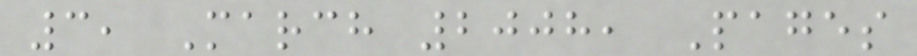3, March 2008, Pages
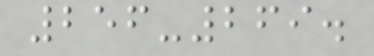256-269.
